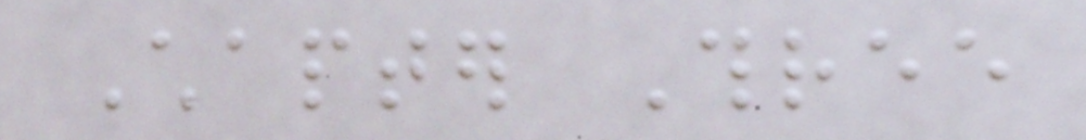Chapter Three
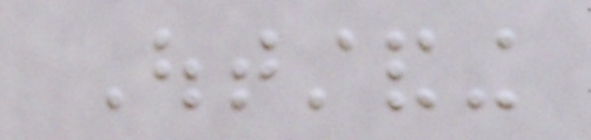Outstanding
